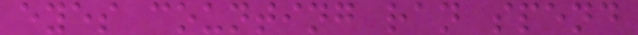eyes counting ran spend
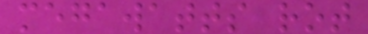megawatts rot
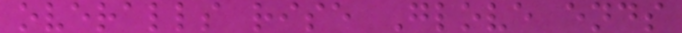overalls rise Glove ends
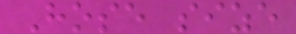Hose size
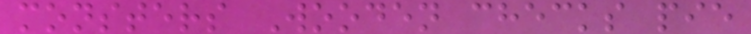monsters Wooden checks pie
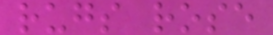rugs rose
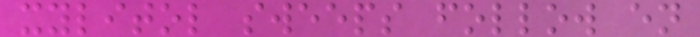xylitol sweeps follow en
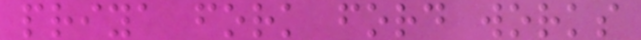priya fork ford works
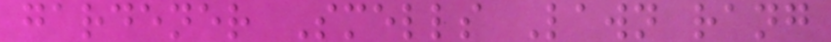gardener Smells Lawn rang
